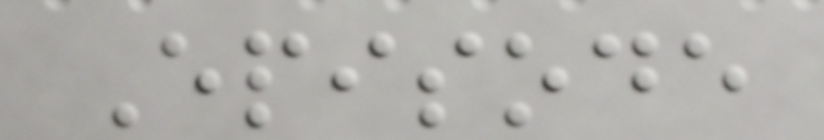Episode
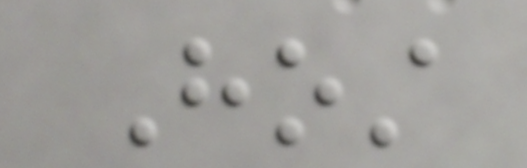Host
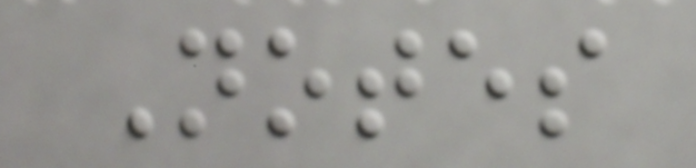Notes
